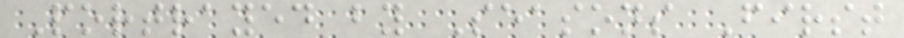Portrayed by Seasons First
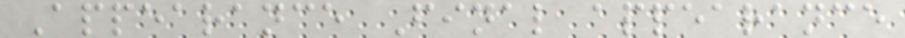Appearance Final appearance
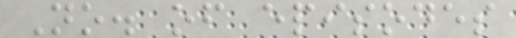No. of episodes
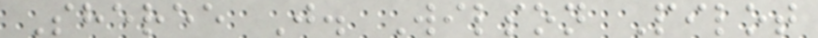Sheree J. Wilson Pilot
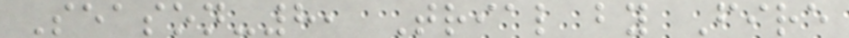Season-8, Trial by Fire
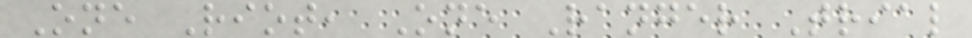One Riot, One Ranger Trial
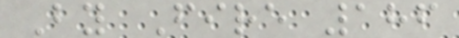By Fire 186
